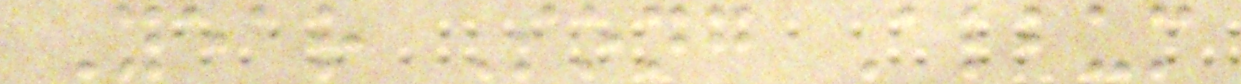Year Song Album
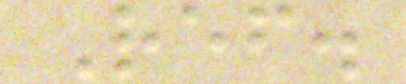Ref.
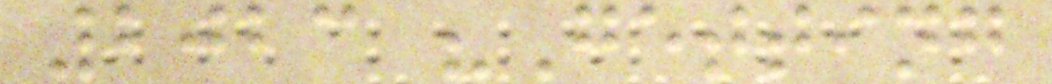2023 "Getting
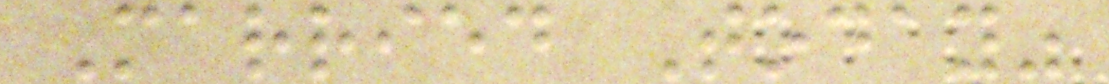Married Today"
